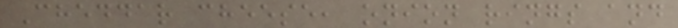Cheddar cheese, onion rings and
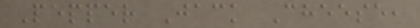Pepper Jack Cheese,
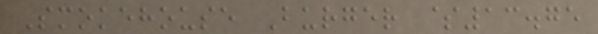Smokehouse Burger $13.75
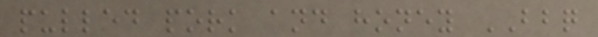pulled pork and honey BBQ
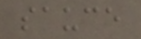sauce
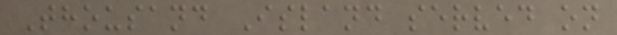Thousand Island served on
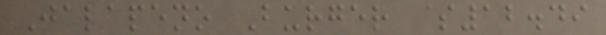Jalapeno Burger $12.49
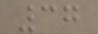37
